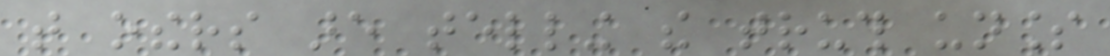that others are telling the truth unless
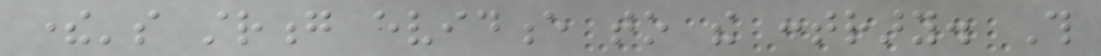there's strong evidence to the contrary. This
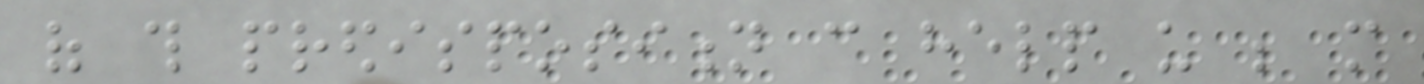of this predisposition can help us be more
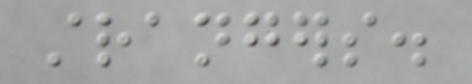strangers.
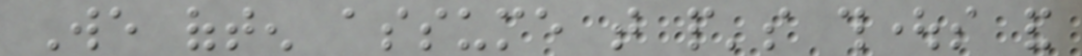We often assume that people's thoughts and
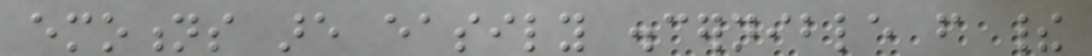emotions are easily discernible from their
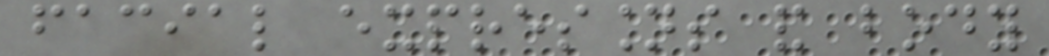facial expressions and body
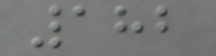182
